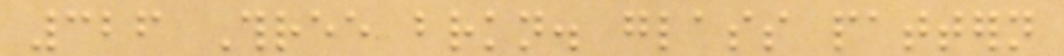326 Three brkn. glass pattern
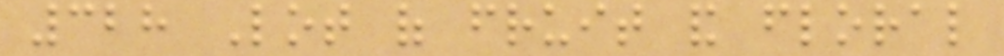328 Lot of fruit and floral
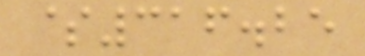$316.25
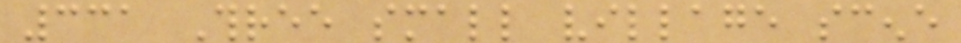331 Three small village scene
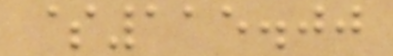$115.00
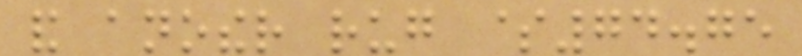and another rug $74.75
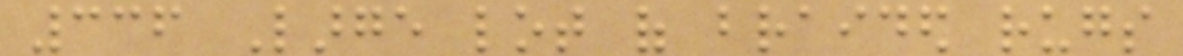336 Large lot of braided rugs
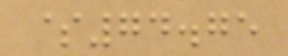$74.75
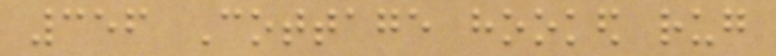356 Cottage hooked rug
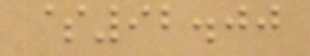$92.00
